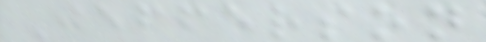Jefferson
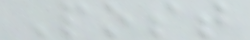Post
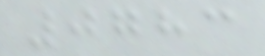0783
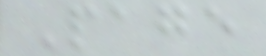Page
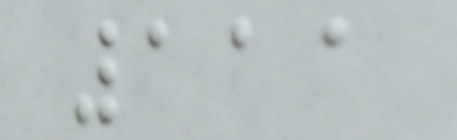111
